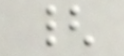{
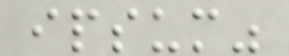ipsum"
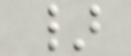}
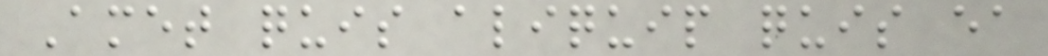Amet quis aliquip quis ea
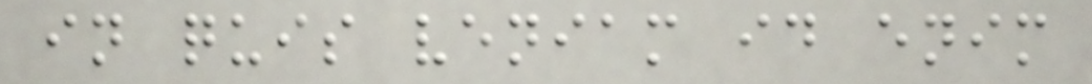in quis veniam id enim
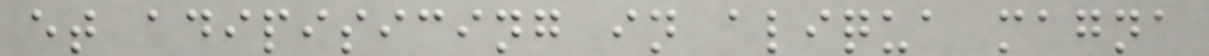et adipisicing in aliqua magna
